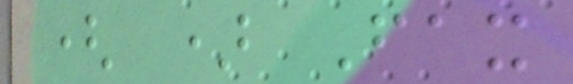( ) Fax
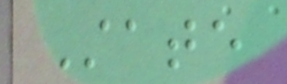State
